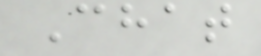Chat
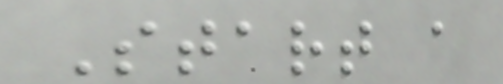Start a
